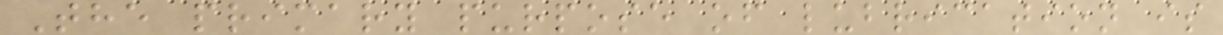The primary purpose of lubrication is
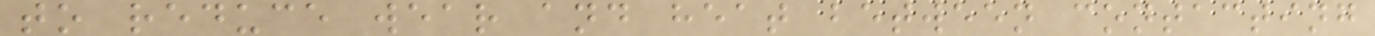to reduce wear and heat between contacting
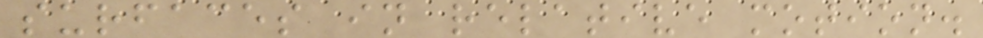surfaces in relative motion.
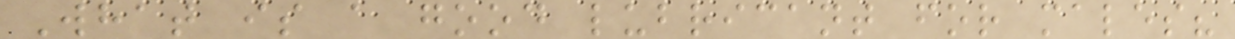What is a good lubricant for males?
